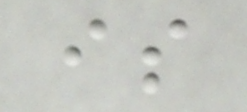is
